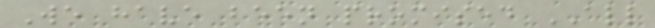We have been promised ALL
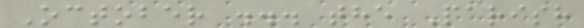October ... the Parish
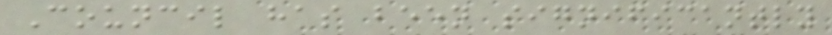Council has been significantly
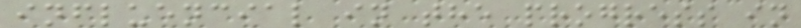influencial in the progress in
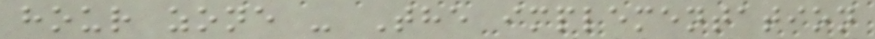hour zone - The implementation
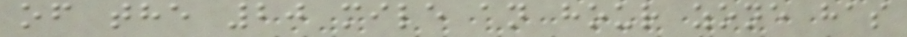of the 20 mile an hour zone has
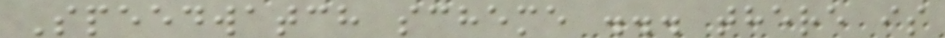Speedwatch scheme ... there is
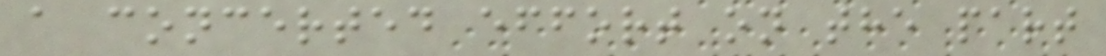a concerted effort on the part
